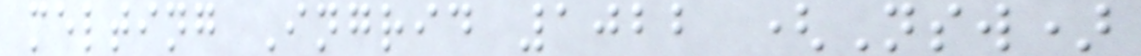melting Ingrid 1022 (Nsw)
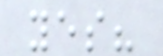yes?
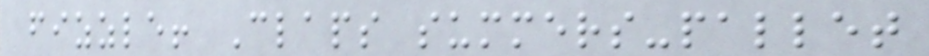fizzle! Claps summers-pallet
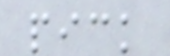pick
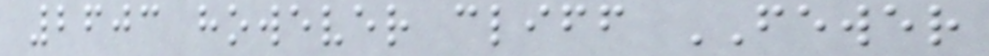2603 however cliff FEWER
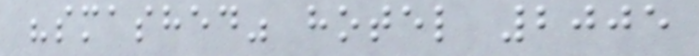"smashed" hotel 2005
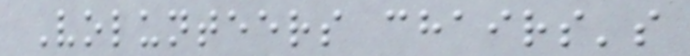Volunteers chairs's
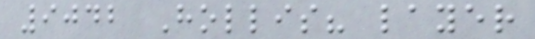9042 Hollis? layer
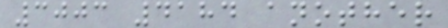3003 4184 another
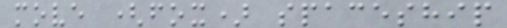move (fox) spaceship
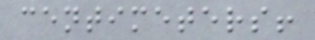centimeters!
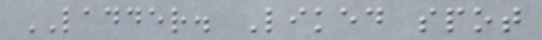LADDER. Liked spot
